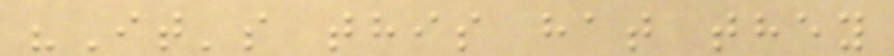"It's this hat they
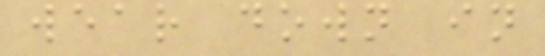wear down in
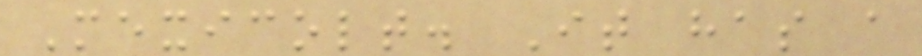Mexicolt. It has a
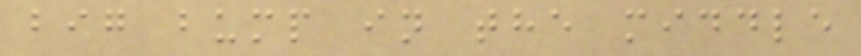big bump in the middle
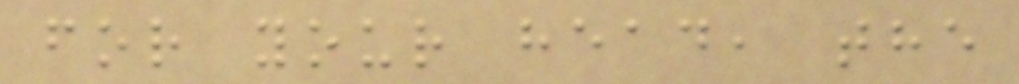for your head, the
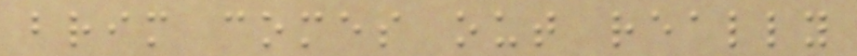brim comes out really
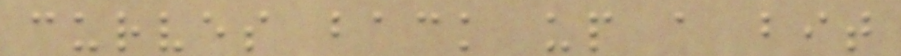curves back up a bit
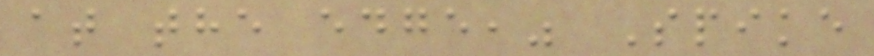at the edge," Spike
